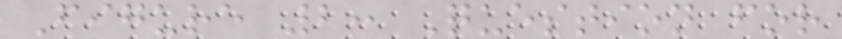Figure 2: Question for
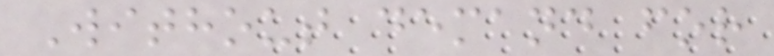Without demand for
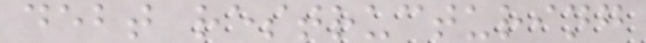debt restructuring
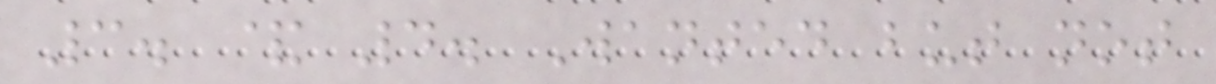3. & 4. Wanted but not
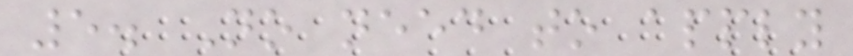5. No need to apply
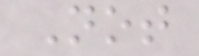Not
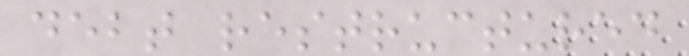debt restructured
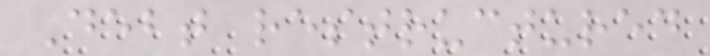Debt restructured
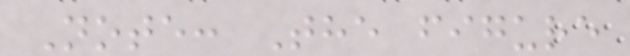Note: The figure
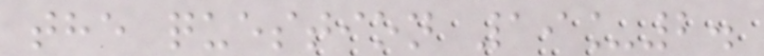the question 19_2.
